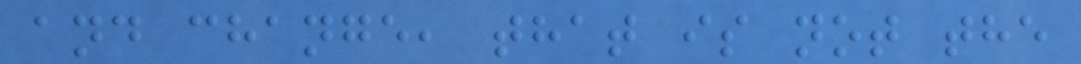and change, that is not the
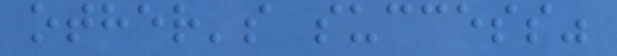other's success"
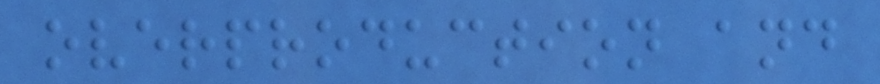overproduction and
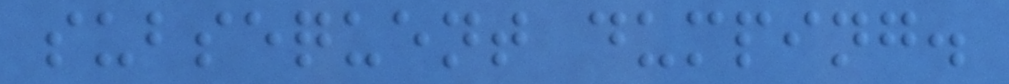subsequent dumping.
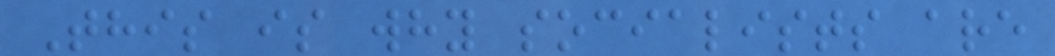This is why socialists are
